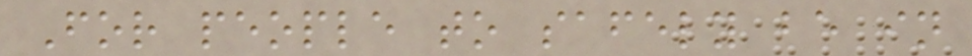For people to safely be in
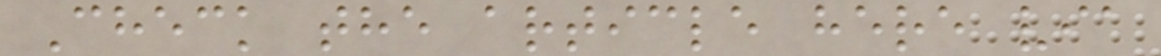Check the article here via
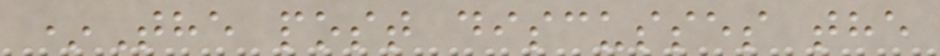*The post discusses the
